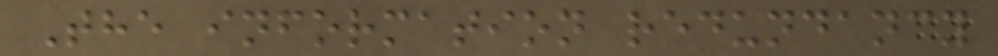The information redundancy
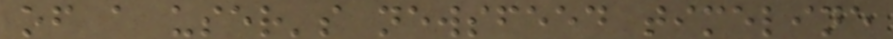of a user's newsfeed timeline
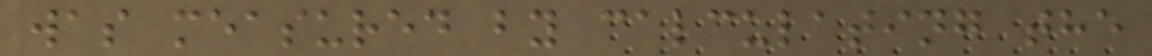was measured by calculating the
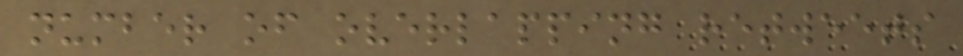number of overlapping retweets
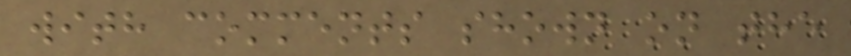with comments shown on the
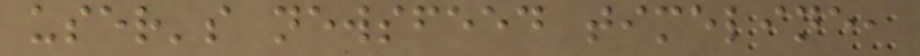user's newsfeed timeline,
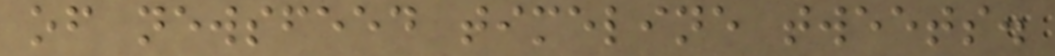of newsfeed timeline tweets.
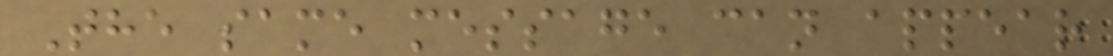The same message can appear
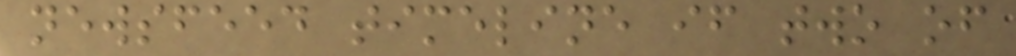newsfeed timeline if two of
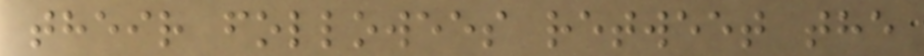their followees retweet the
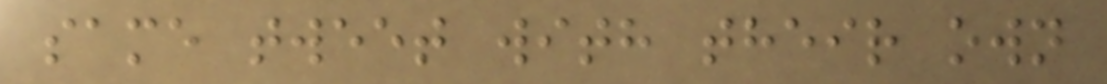same tweet with their own
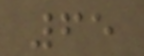65
